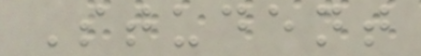Student
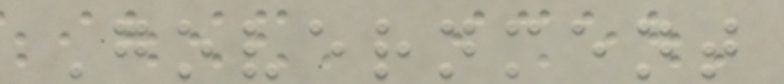Government
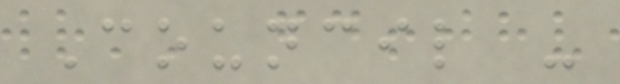Council -
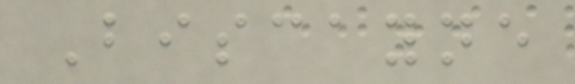Biscayne
